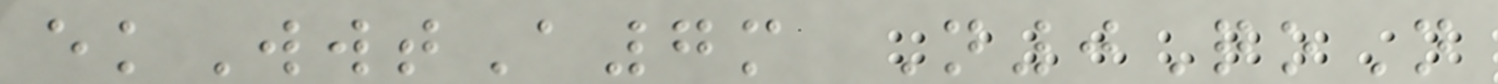ekWwtA7m N0QoN
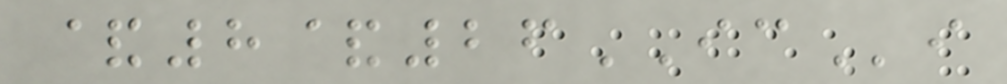&8&26ICi
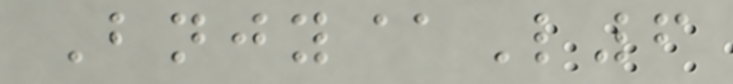Bnjy@L6
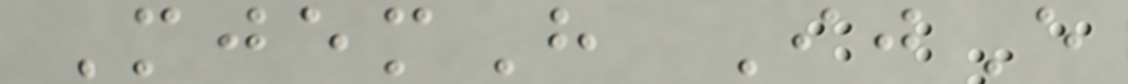MjemH IjE
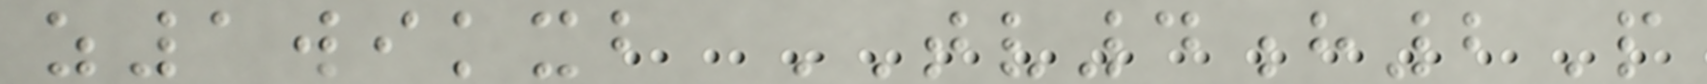z1wikxb TV4h2P
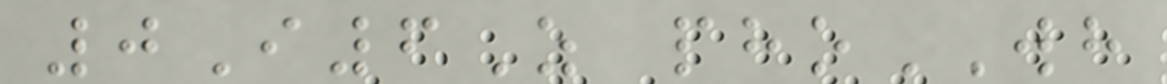0I6Z phoWH
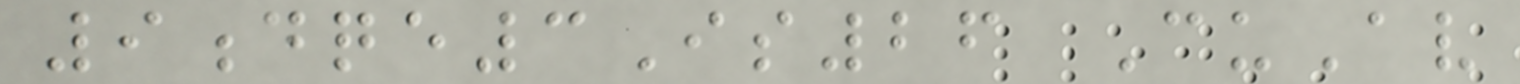9dqe3Is26 CuAv
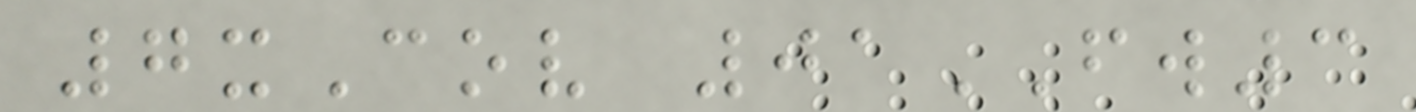7xCov 01FW3
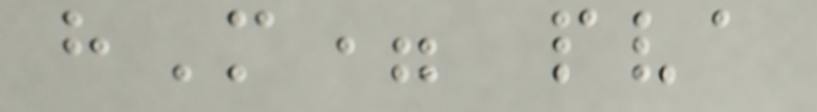hM= pva
